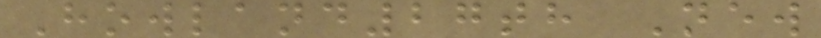Howland27th New
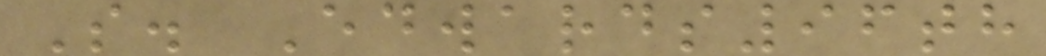S. Edwards96th
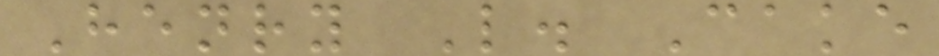Henry L. Cake
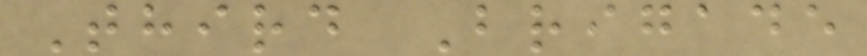Third Brigade
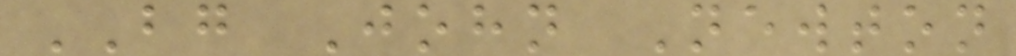BG John Newton
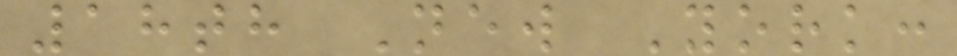18th New York:
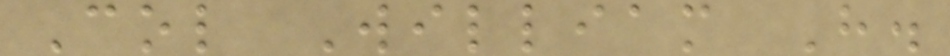Col William H.
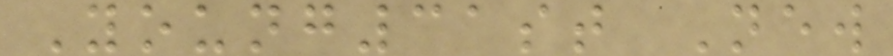Young31st New
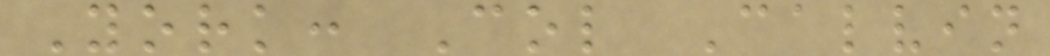York: Col Calvin
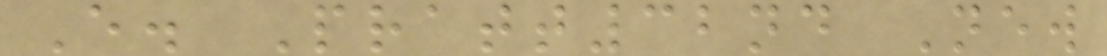E. Pratt32nd New
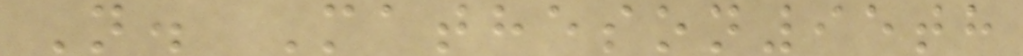N. Matheson95th
